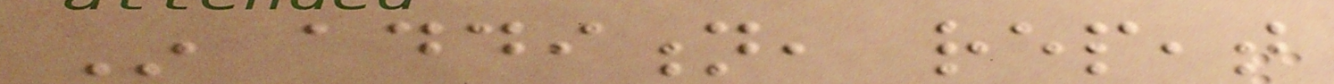In addition, repeat
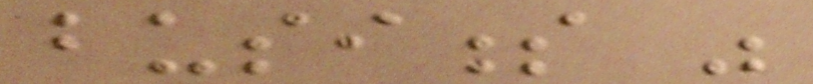business was
